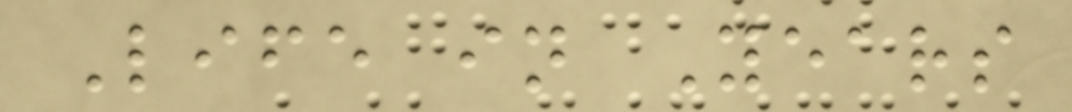Life in Years
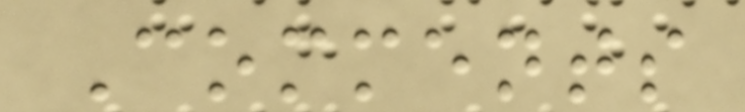Comments
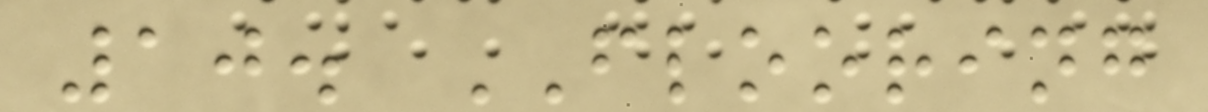10. FLOORING
